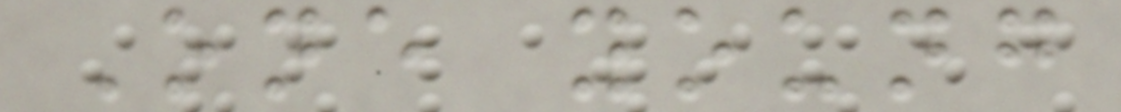One young
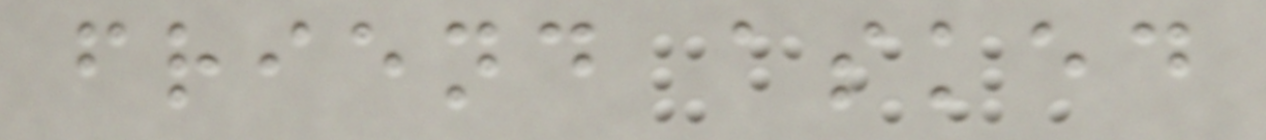friend asked
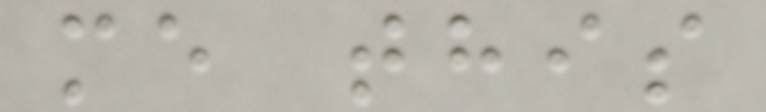me this
